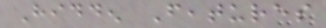Hidden Features
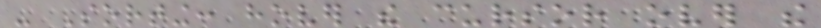- Sorting: hover the cursor over the
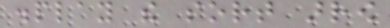display the sort arrow
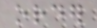order
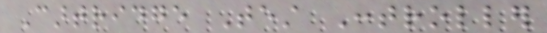Cartridge Test Controller
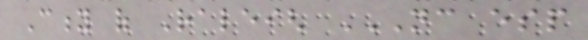City of Raleigh NC ESP
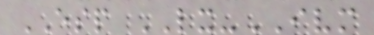ESP LX-IVM
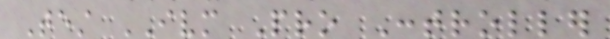Test IVM Pro Controller
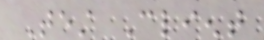Test Client
